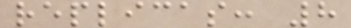replicas: 8
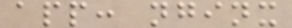app: nginx
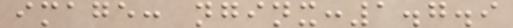image: nginx:1.7.9
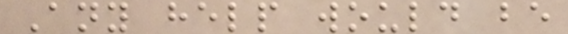Any help would be
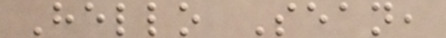Hello Sean,
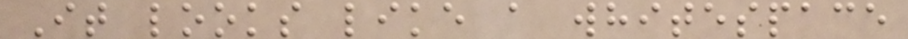It looks like a whitespace
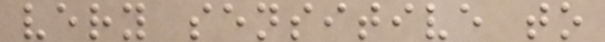very sensitive to
